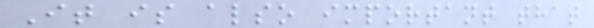It is also important that
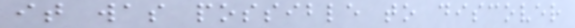it was possible to discover
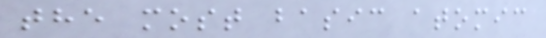the most basic atomic
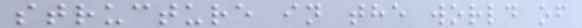structure in the world of
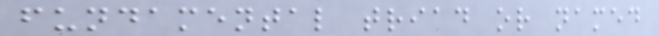fundamental triad or named
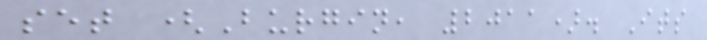set (Burgin, 2011). Its
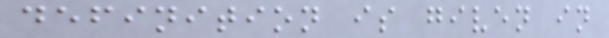definition is given in
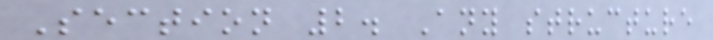Section 2. Any structure
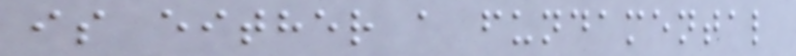is either a fundamental
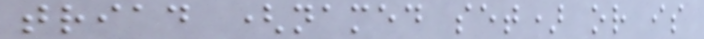triad (named set) or is
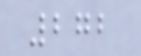272
